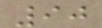90
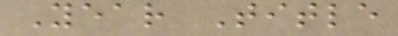Year Title
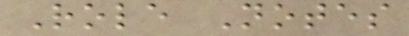Role Notes
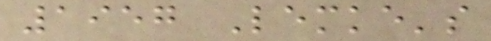1957 Lemke's
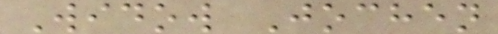Widow Jochen
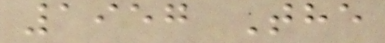1957 The
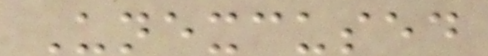Unexcused
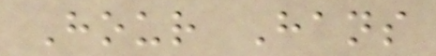Hour Hans
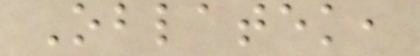Oblatek,
